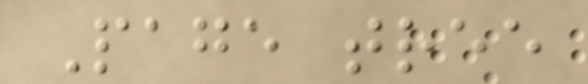Page tree
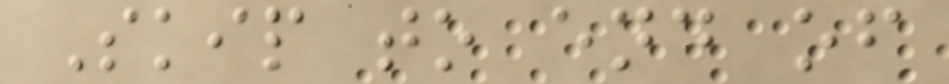Skip to end of
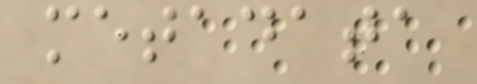metadata
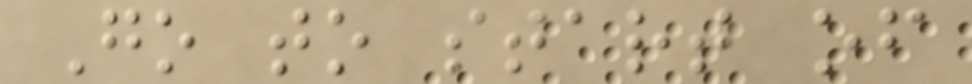Go to start of
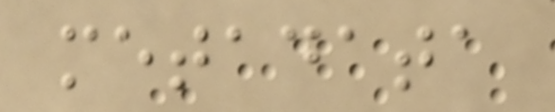metadata
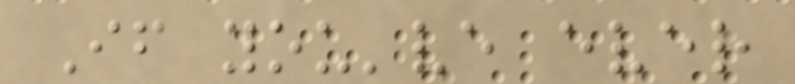If you've ever
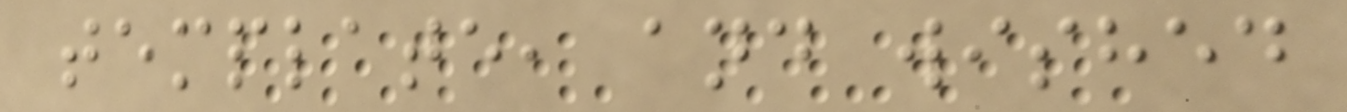template, and wished
